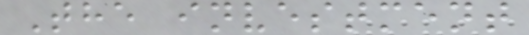The investment
